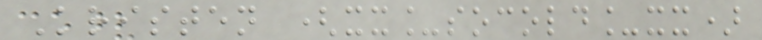Kristen (xx_socold_xx)
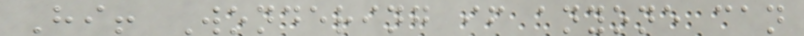Hi! Wondering if anyone can
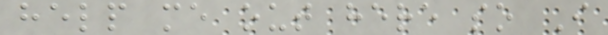help me out here so I
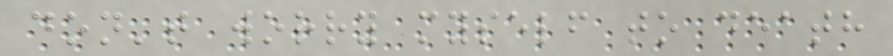don't worry myself to death
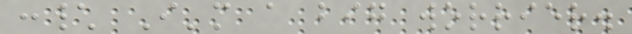:\ I'm a big worrier.
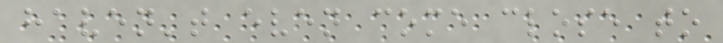haven't even come close to
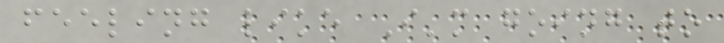feeling like I'm going to
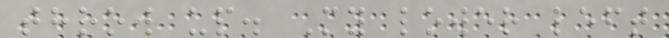throw up. My lower left
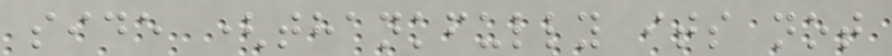side (thankfully its not
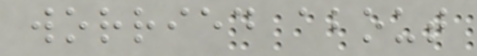worried about
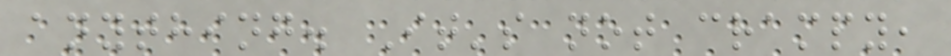anything. It's not crampy,
